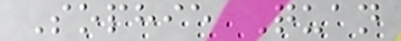Sophie Quan
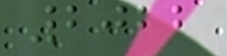2022
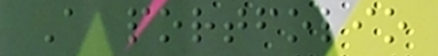A portfolio
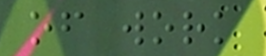of work
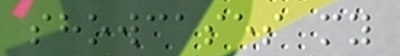showcases my
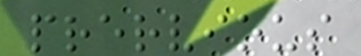prervious
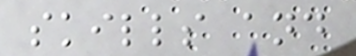skills and
